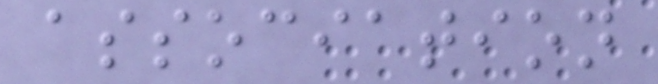association
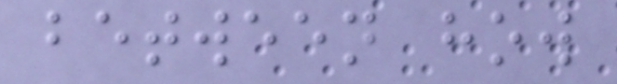between how
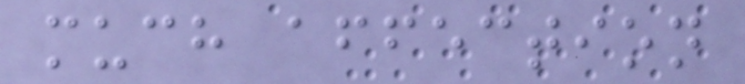much affection
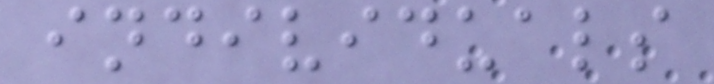individuals
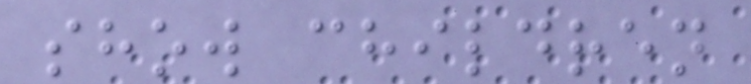show children
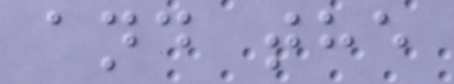and the
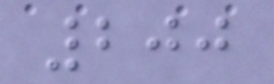200
